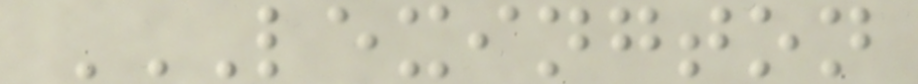LEXINGTON
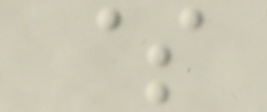$
